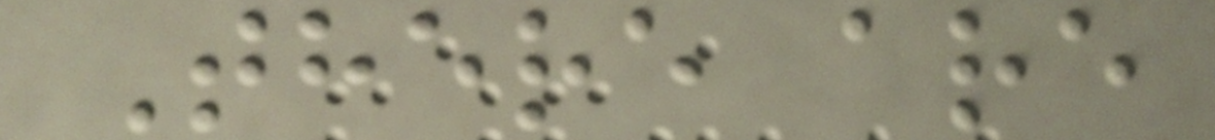There are
